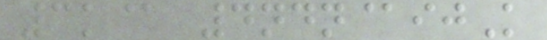3k@ 4ndn@ijK
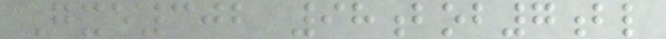Gxe302 98bob7bl
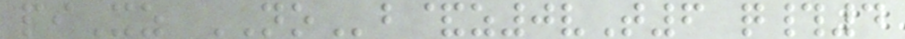piXz NOb&z0vT6 q#4
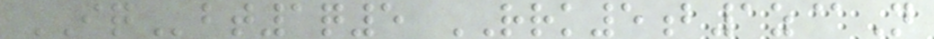IQbt1q5 RRK5b1z@N
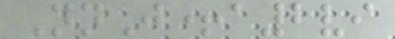NnJ+a2vi
